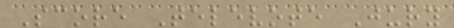Score Televote Jury
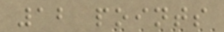12 points
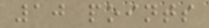10 points
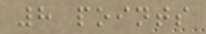8 points
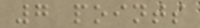7 points
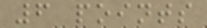6 points
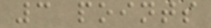3 points
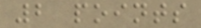2 points
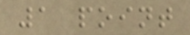1 point
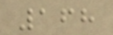168
